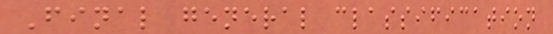Final general classification
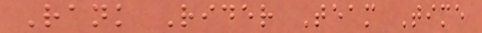Rank Rider Team Time
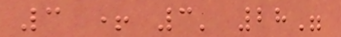3 + 3' 28"
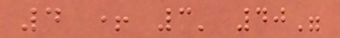4 + 3' 40"
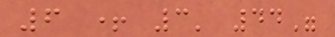6 + 3' 44"
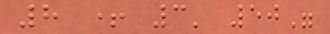8 + 3' 50"
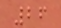26
